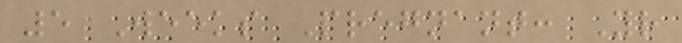5 Weeks Pregnant: Your
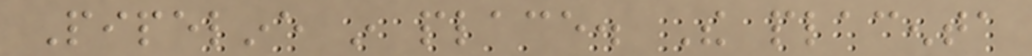Pipeline in place. The placenta
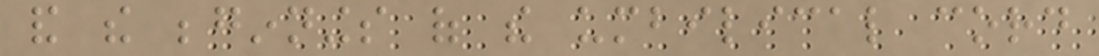and the beginnings of the umbilical cord
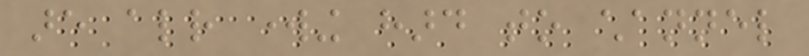are already working hard to channel
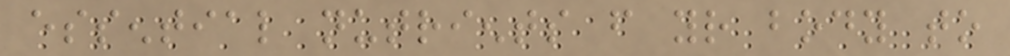essential nutrients from your body to
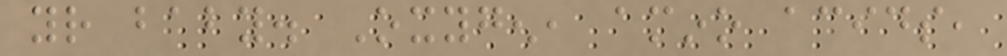your baby. Oxygen, amino acids,
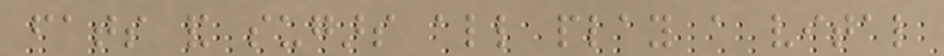fats and sugars all play a vital
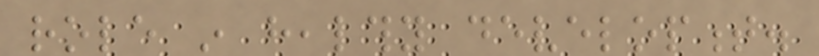role in healthy development.
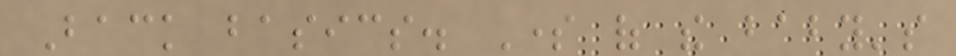Back basics. Some of the baby's
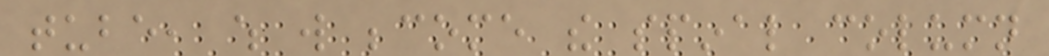tube, which will become the spinal column
